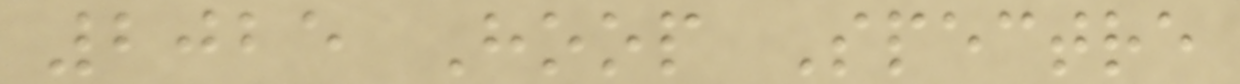2025 Hoop Spectre
